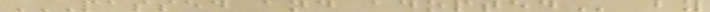PASSED AND ADOPTED by
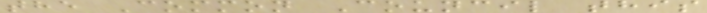the Common Council this
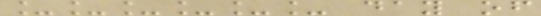______ day of
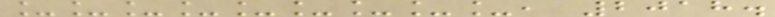_________, 2018.
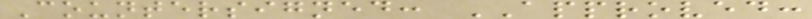Countersigned: APPROVED:
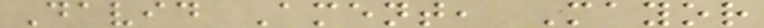David Ament, Mayor
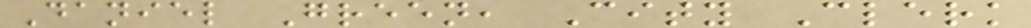Daniel Green, City Clerk
